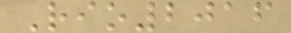Rio2016
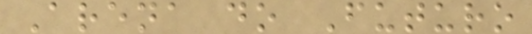Arena do Futuro
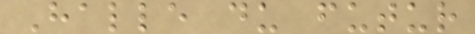Halle du futur
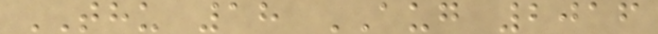THU 18 AUG 2016
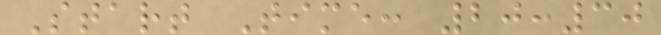Start Time: 20:30
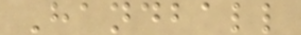Handball
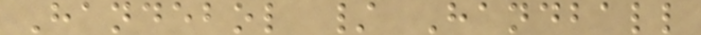Handebol / Handball
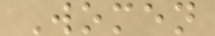Women
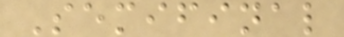Semifinal
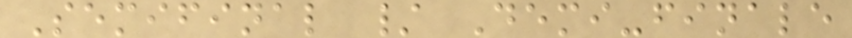Semifinal / Demi-finale
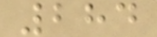284
